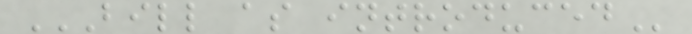BILL AS INTRODUCED
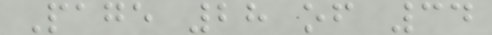Page 28 of 34
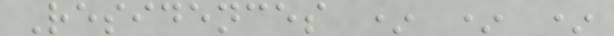Residences * * *
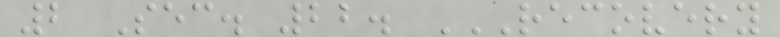2 Sec. 22. RECOVERY
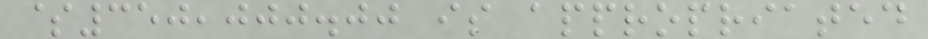$350,000.00 is appropriated
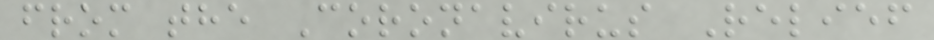from the Coronavirus Relief
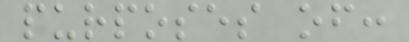purposes of:
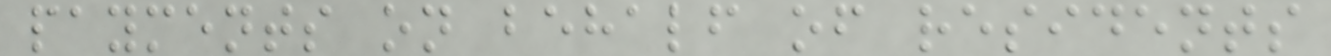payments on behalf of residents
